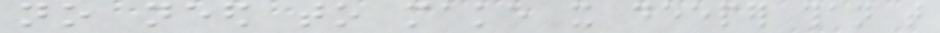no need to make it deeper than that
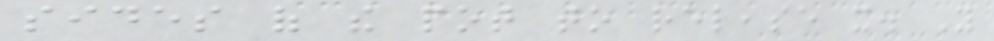sides of the pot to release it. You
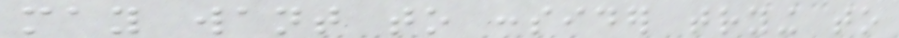may want to consider trying to
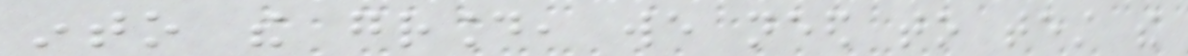into the ground, we need to test the
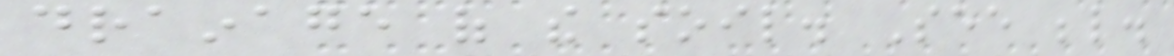drainage of the soil. See below.
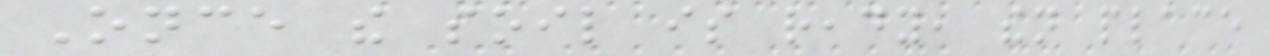Once the soil is ready, then place
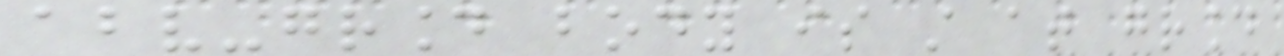above-ground body is still at ground
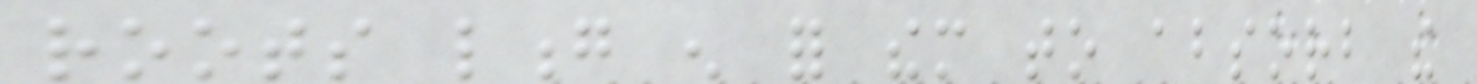roots long enough for them to absorb the
